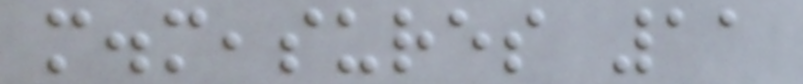m.measures 11
